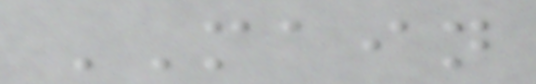MAIN
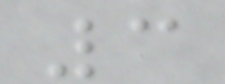3
